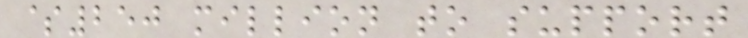$250 million to support
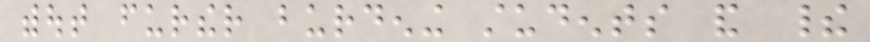without further burdening students and their
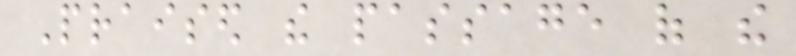Praised the passage of the
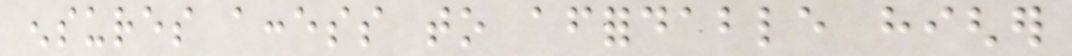ensures access to affordable higher
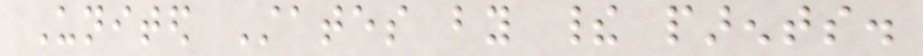United States by their parents.
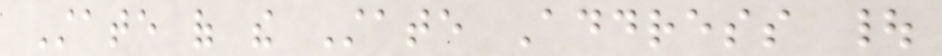State of the State Address |
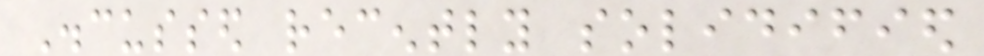Discussed recently solidified
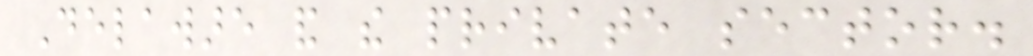Delaware and the private sector.
